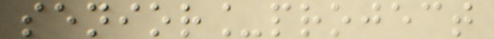senior_project
